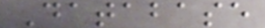Database
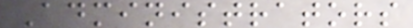Administrators
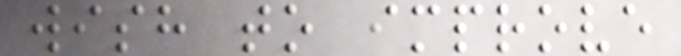wish to improve
